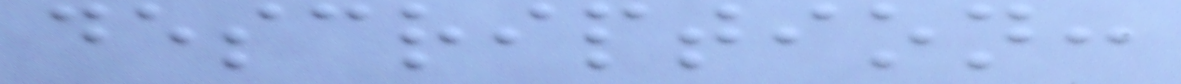description:
